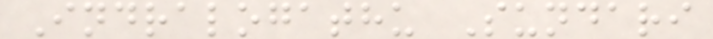Indralogathu Sundari
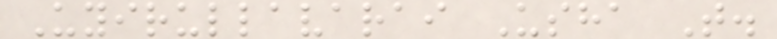Uyirullavarai Usha T.
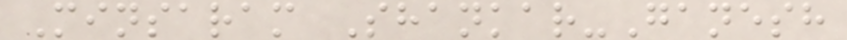Minsaram Shankar-Ganesh
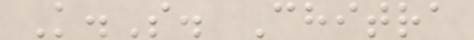K.S. Chitra
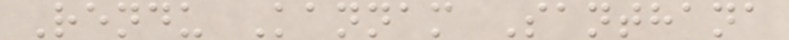Rendu Kannam Santhana
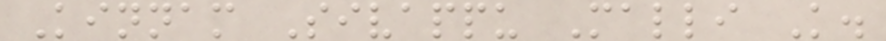Kinnam Sivappu Malli K.
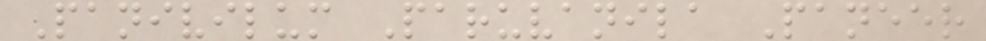Panivilum Paruvanila Paneer
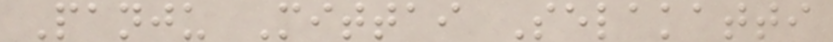Panju Mittai Selakatti
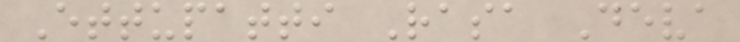Ettupatti Rasa Deva
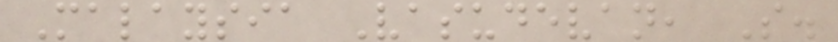Malaysia Vasudevan, S.
